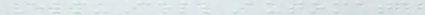Elm-CellAutomata
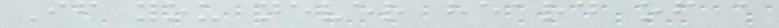If you never heard of a
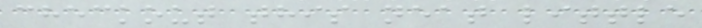checkout this neat little
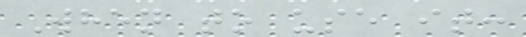When to use it:
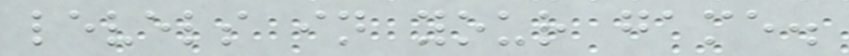levels in your game.
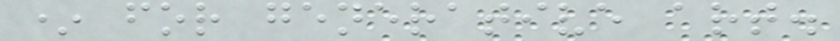* for generative art.
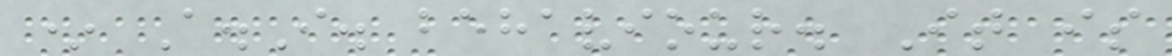* A.I. behaviour. It is
